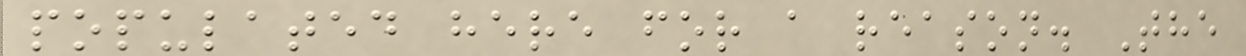populated here for a reason. The
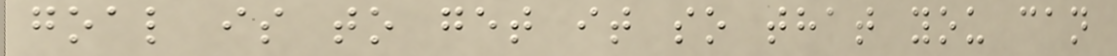goal is to get it so that you can
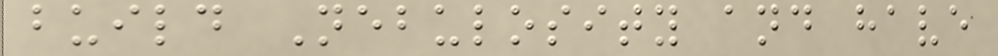build Nebulosity and have
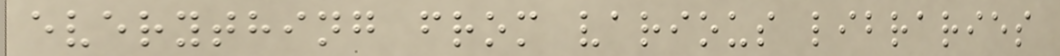everything from various libraries
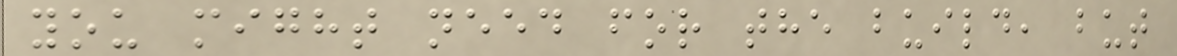you might need for the build, but
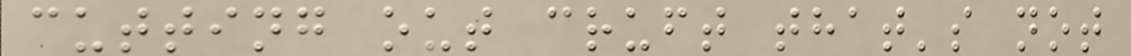cutting out cruft that's not
